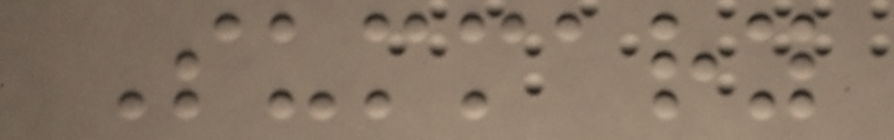Summary
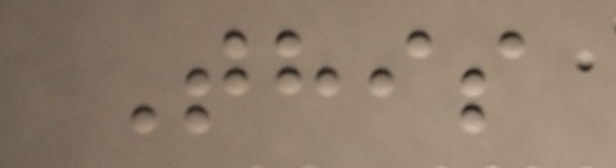This
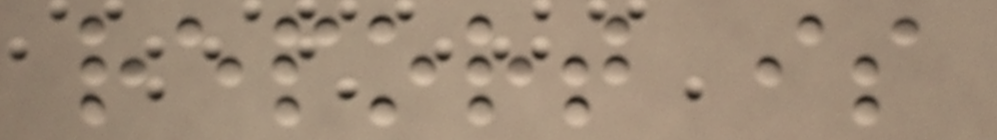report is
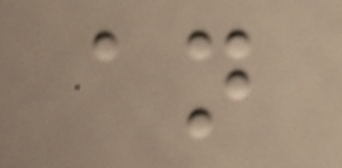an
